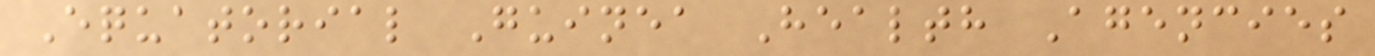Equatorial Guinea Health Agencies
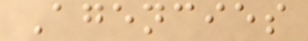Agencies
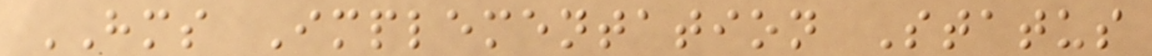HMS Implementation Status
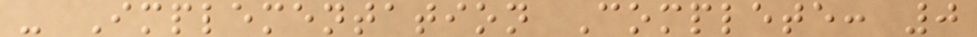- Implementation Complete: 0
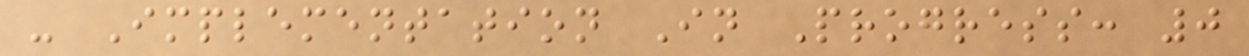- Implementation In Progress: 0
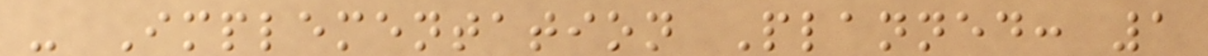- Implementation Planned: 1
